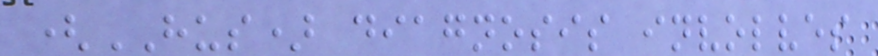(HUS) diagnosis involves
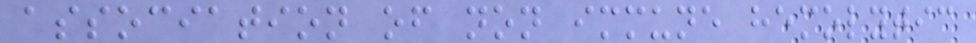association of non immune hemolytic
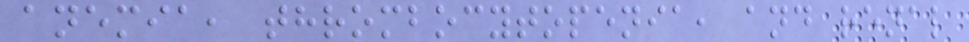anemia, thrombocytopenia, and renal
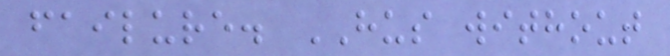failure. HUS without
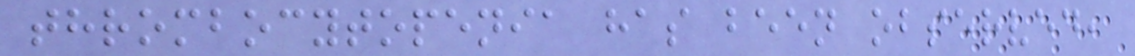thrombocytopenia has been observed,
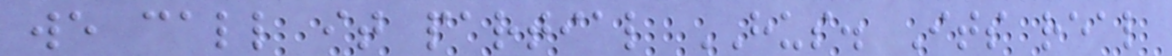we call it partial HUS. Its real
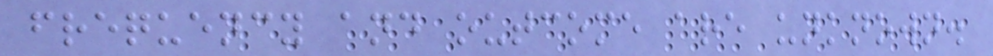frequency and outcome are unknown.
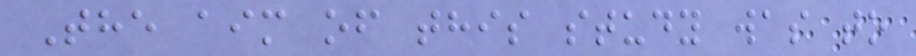The aim of this study was to
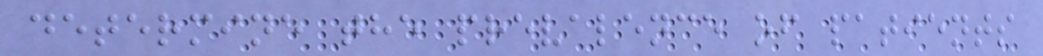determine the prevalence of patients
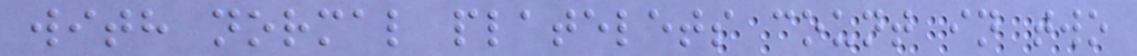with normal platelets count in two
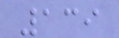139
